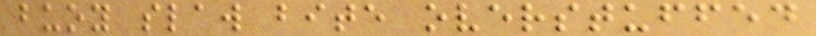buoy slaw bite overstuffed
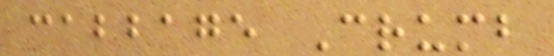cabbage Crumb
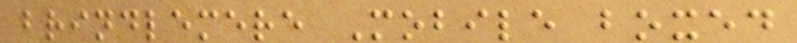brindlemere Mobile boxed
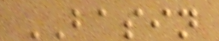BASIN
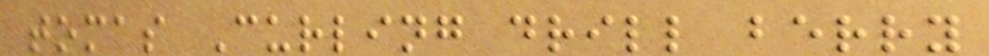tomas Curling drill berry
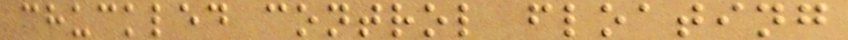chuckled control floating
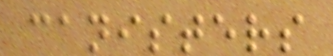canisters
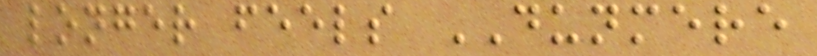longer feels DUNMERE
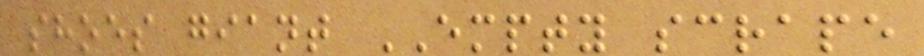shoes giant EMPTY scrape
